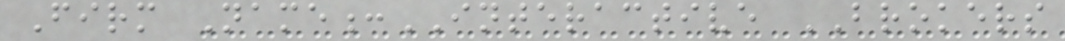Firm Name:INTERACTIVE BROKERS
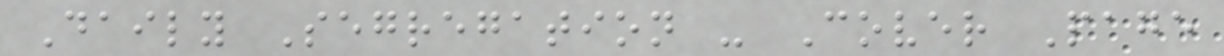Daily Segregation - Cover Page
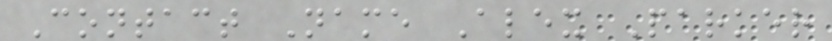Contact Name Alex Parker
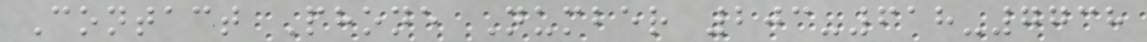Contact Phone Number 203-618-7738
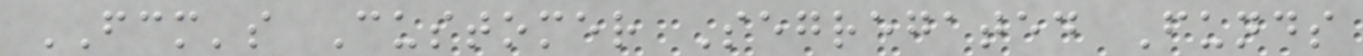FCM's Customer Segregated Funds
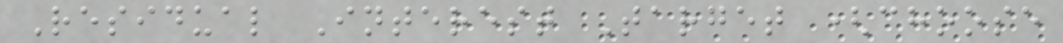Residual Interest Target (choose
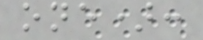one):
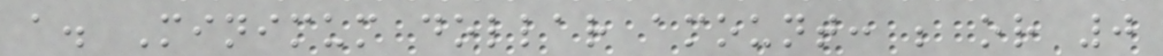a. Minimum dollar amount: ; or 0
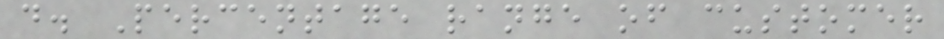d. Percentage range of customer
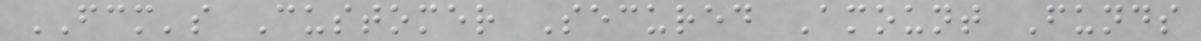FCM's Customer Secured Amount Funds
